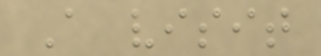A visit
